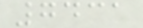7431
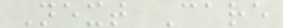Next Care
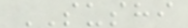SUSHI
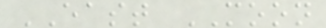EAST MOON
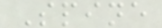Spine
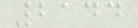2144
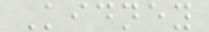Kidney
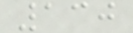130
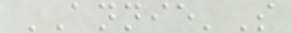ANNIE'S
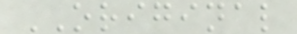ORIGINAL
